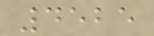4525
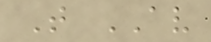T AV
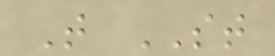T ST
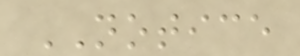NOTICE
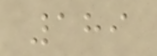189
